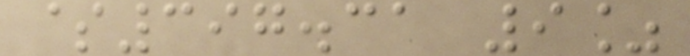$397.31 9%
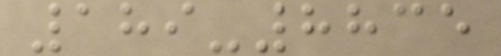189-8835
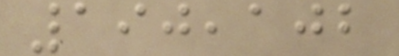190,102
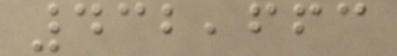432,663
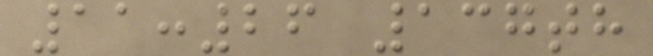11:26 137th
